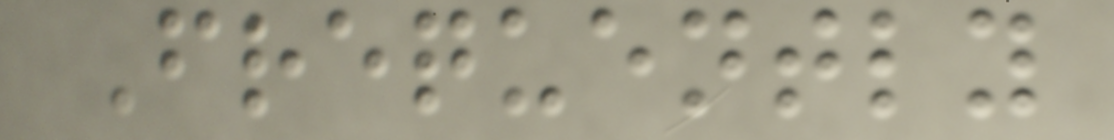Frequently
